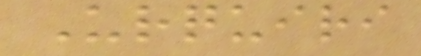Urquiri
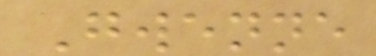Gwenne
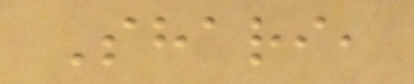Shari,
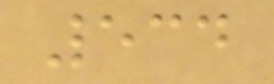534
